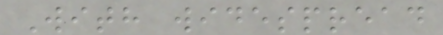With widespread
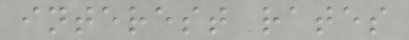interest rates
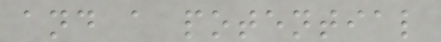and a potential
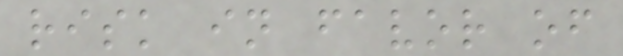risk in favor of
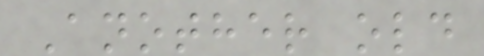Another old
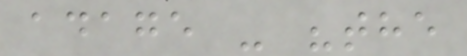adage - "the
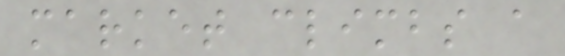market climbs a
